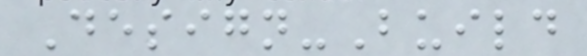Design-Build
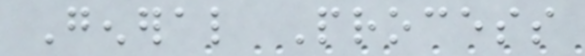General Process
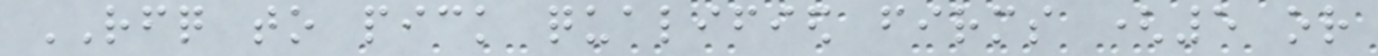RFQ to pick qualified firms (5 or
